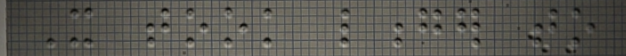It took longer to
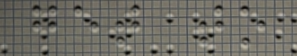get to
